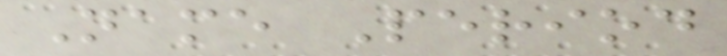Name Period
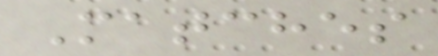Matches
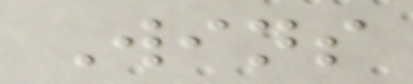Wins
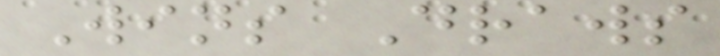Wins Draws
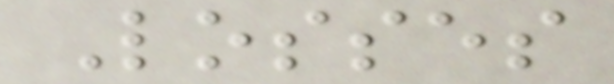Losses
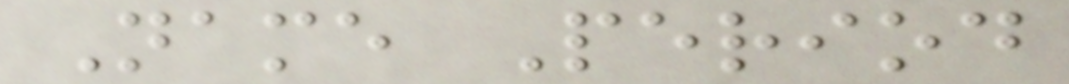Name Period
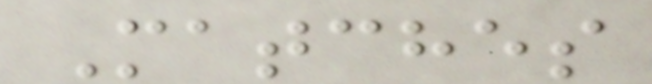Matches
